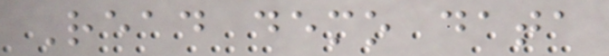Read demo data
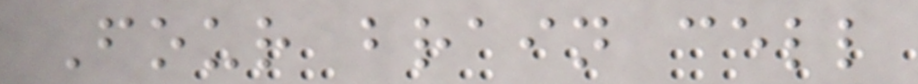Four brain cell
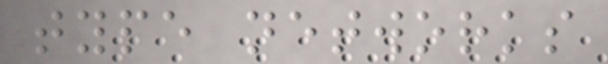type networks
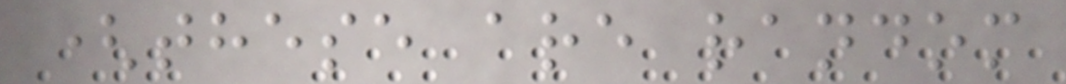(these are random
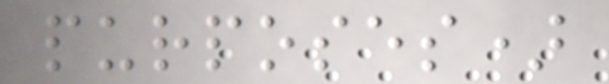purposes)
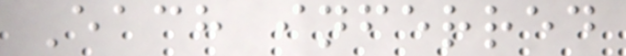Each inferred
